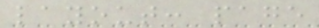layout: page
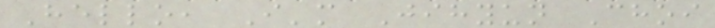Hello, I'm Jihyun Choi
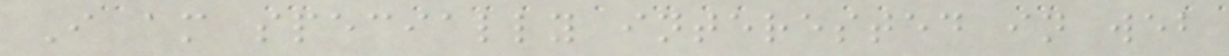I am specially interested in web
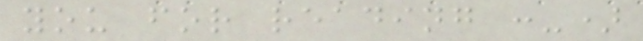you for reading :-)
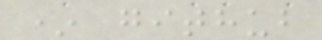* github
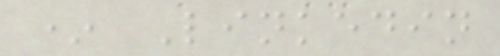* Linkedin
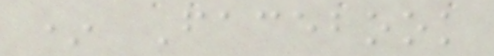* Facebook
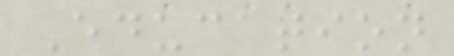Education
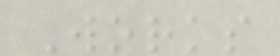Works
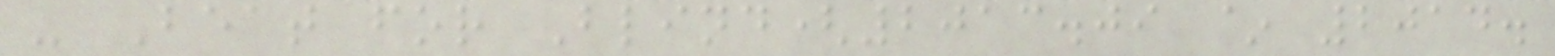- Beat for Blind(2013.09 ~ 2014.
